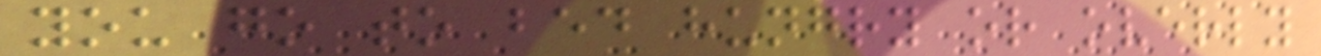you go to bed hungry or overly
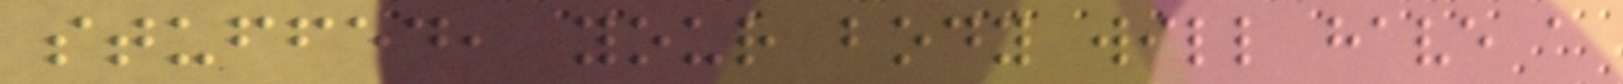stuffed, your body will have a
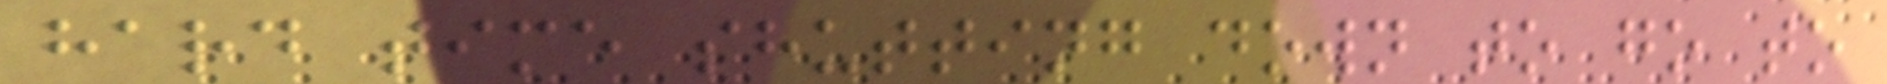hard time shutting down to go to
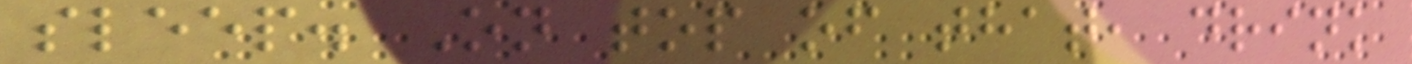sleep. On top of that, drink
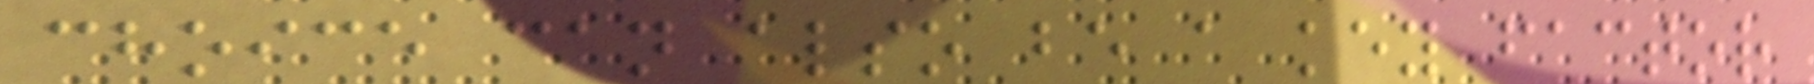choice can also be a key factor
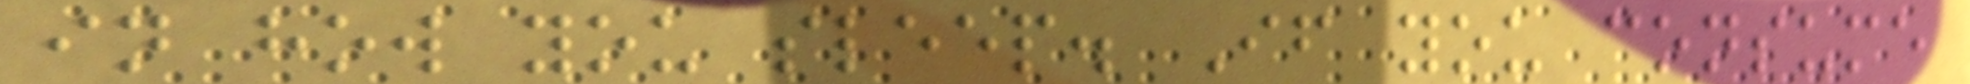in how you sleep. If you consume
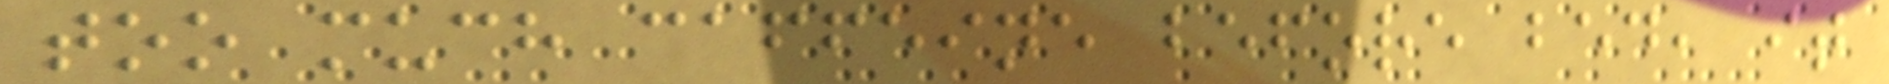too much caffeine before bed, it
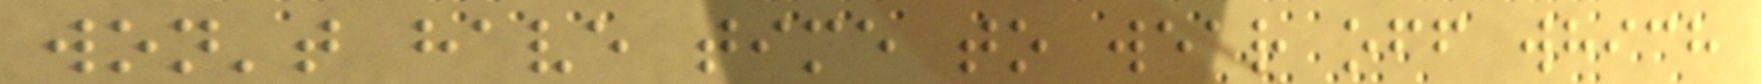won't have time to wear off which
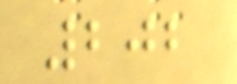202
